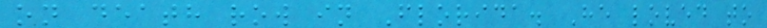on death row in Florida. He loved to
